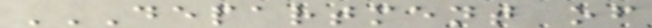DEPARTMENT OF
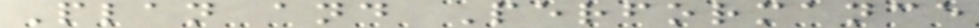Plan and Performance
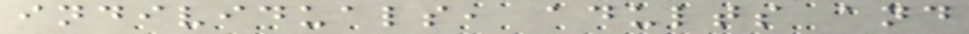individuals, adults and
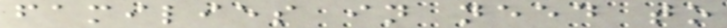families in need to
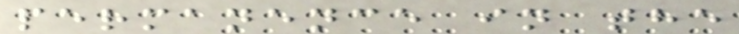permanence in the
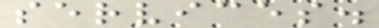services.
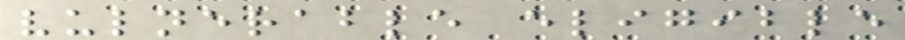vulnerable eligible
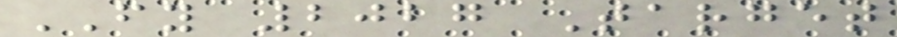FY 2027 Target
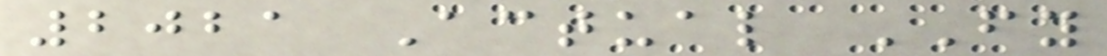2021 Actual FY
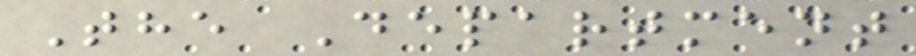The Department
